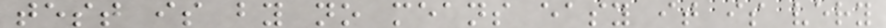test is by no means easy it is very
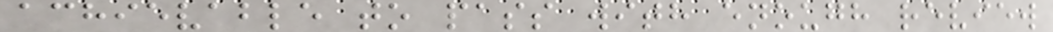achievable to pass with enough review
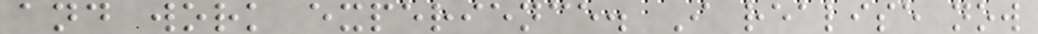and work experience. I realise now
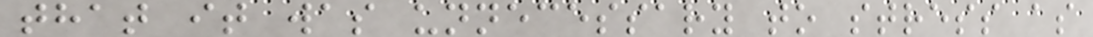that it was unnecessary to stress as
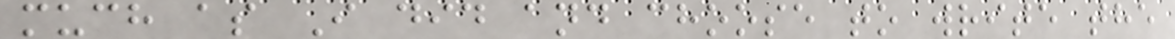much as I did and choose to write the
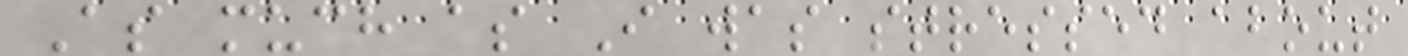As much as I was stressed about
